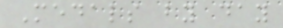Medals by day
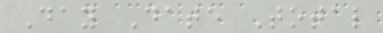Day Date Total
